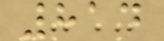814
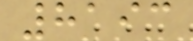8193
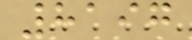8197
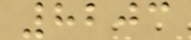8203
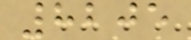8205
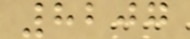8207
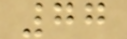77
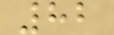82
